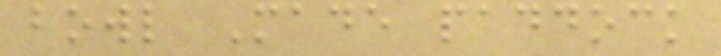bowl Made paddock
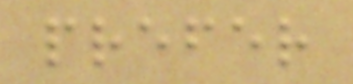prefer
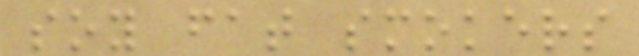soy fat smokers
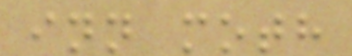inn moth
